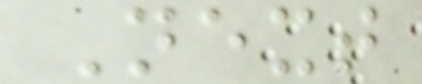Next
